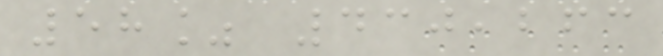58% 430,263
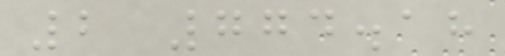2 774.18
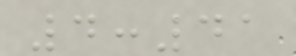4:41
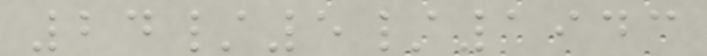24/5/1943
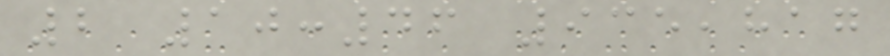2 10:46 935,817
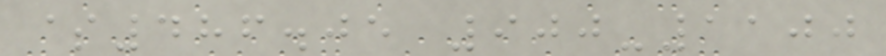$486.05 900-1100
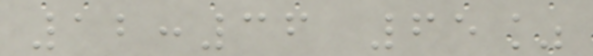12:36 65%
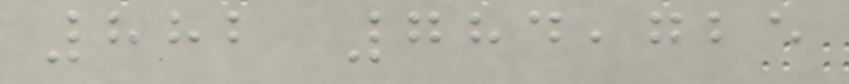882 784,725
